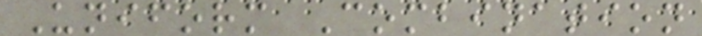Uniform Combination
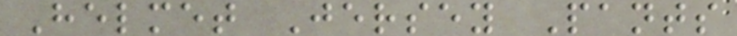Helmet Jersey Pants
